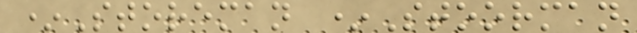*Storeman *Stoorman
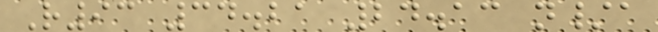R93 34.21 24.13 n/a
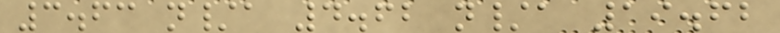3.63 n/a 4.62 n/a 19.62
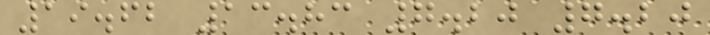19.62 13.83 7.20 7.20
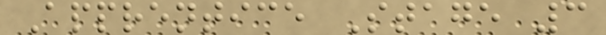Apprentice Stage 3
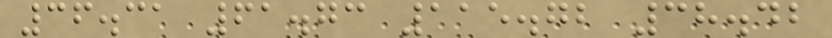36.31 61.73 115.72 38.42
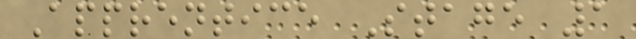Apprentice Stage 1
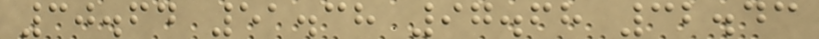30.64 51.38 97.68 32.43
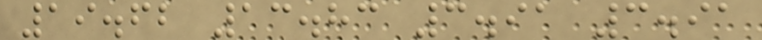19.62 13.83 3.91 3.91
